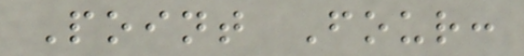Point Four:
